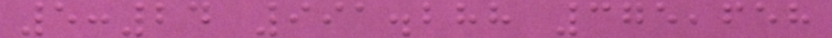5:24 991.288 375,658
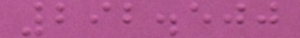292.500
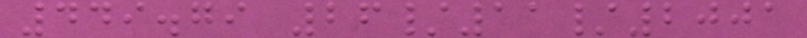449.79 26/11/2001
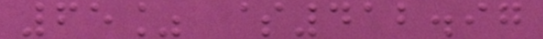65% $412.97
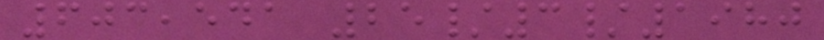603,541 25/3/1980
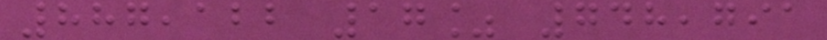887,122 17% 748,791
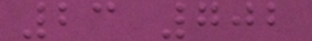23 702
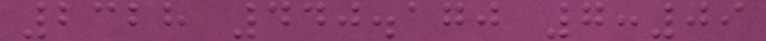2328 440.170 7:09
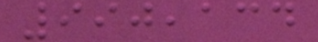990,134
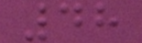48
